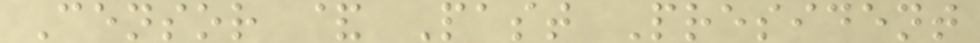Censor & Past President
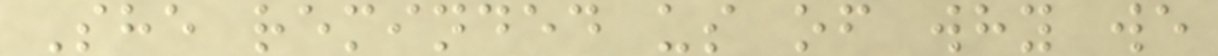She reminded us of why we
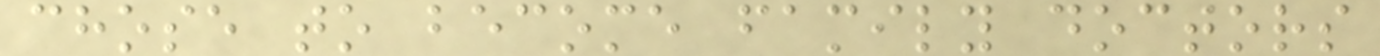chose to become family doctors
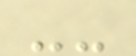--
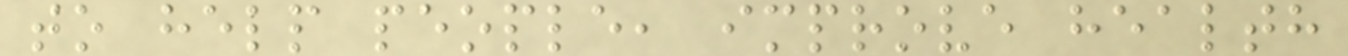to help people, improve health
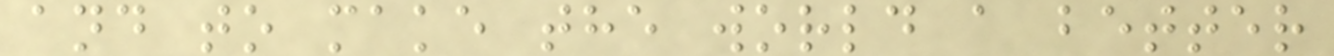and to make the world a better
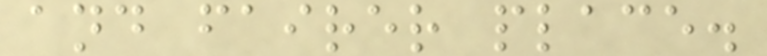and fairer place.
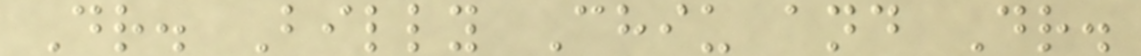Dr. Billy Chiu and Dr.
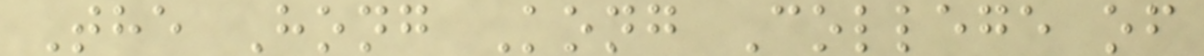The Hong Kong College of
